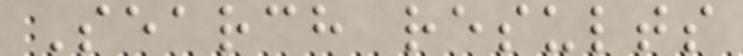Search results
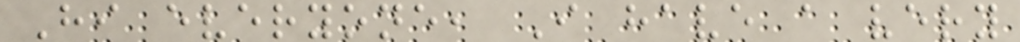Hi everyone, I have a very
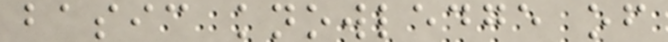basic knowledge of
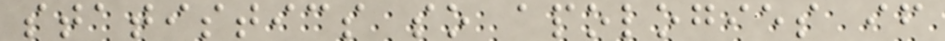statistics so apologies if
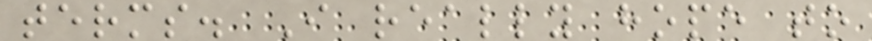terms. I really hope to
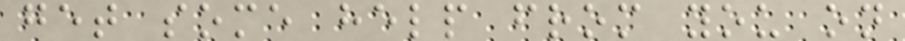get some help from you on
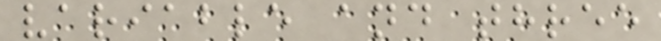variable and three
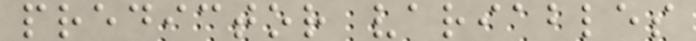predictor variables
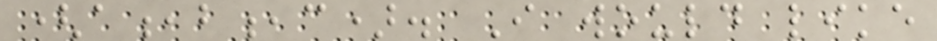(a,b,c). I would like
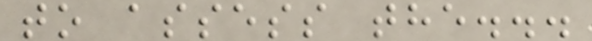to assess the...
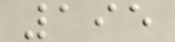195
